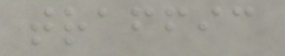traffic
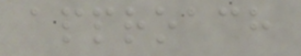approach
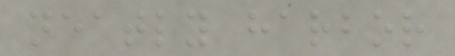neatly harbor
